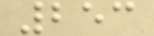253
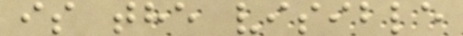is the visible
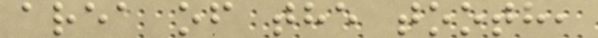area of the tooth,
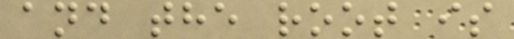and the root is
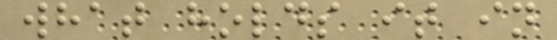what holds it in
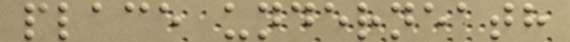place underneath
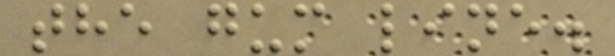the gum line.
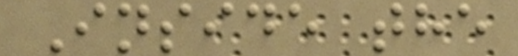Inside the
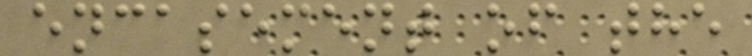encasement of the
